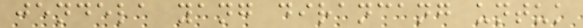jendela yang dirancang untuk
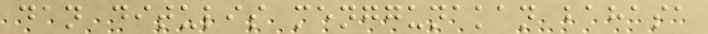dan ditulis menggunakan bahasa
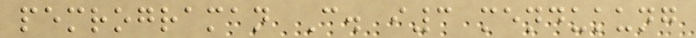pemrograman C. i3 mendukung
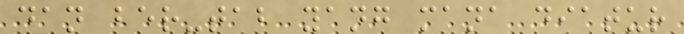dan ber-tab yang mana diatur
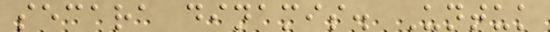secara dinamis. Untuk
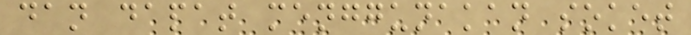dan dapat menggunakan soket
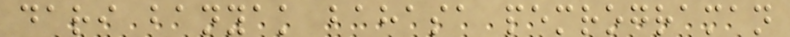dari banyak bahasa pemrograman
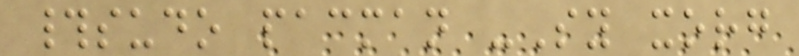#sudo pacman -Sy xorg
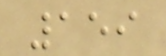159
